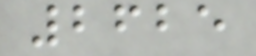2625
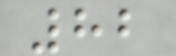82
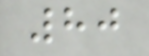80
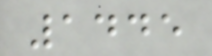1445
